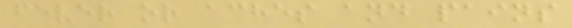fever or aches and pains
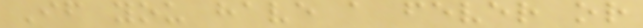If you have a fever or
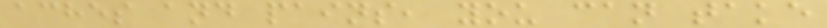aches and pains, you can take
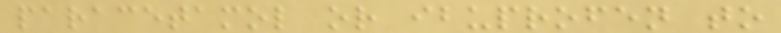paracetamol or ibuprofen to
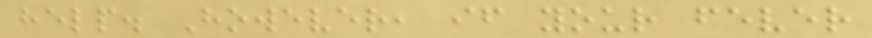help. However, if your fever
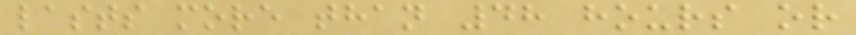lasts more than 48 hours or
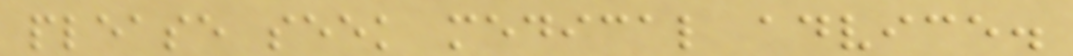please seek medical advice.
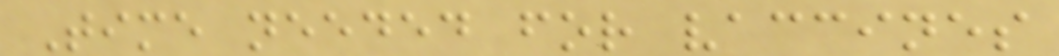Time needed for vaccines
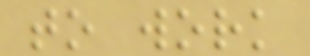to work
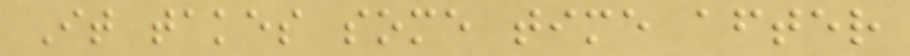It takes some time after
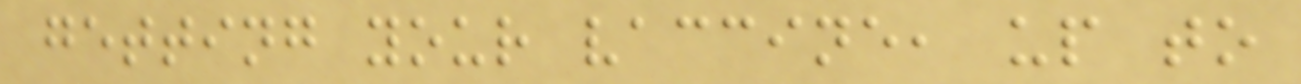getting your vaccine, up to
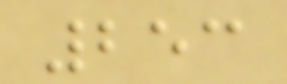253
